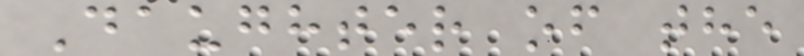Daughter of the
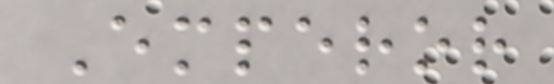Emperor
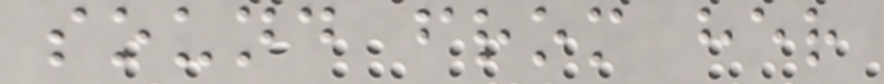sound from her
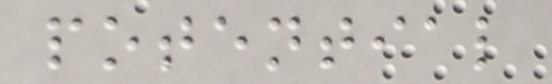potential
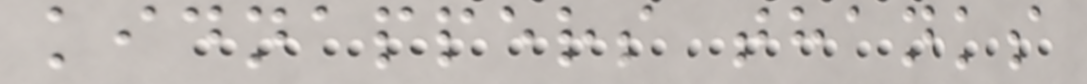kidnappers thanks
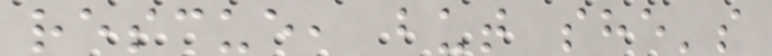rescue, but she's
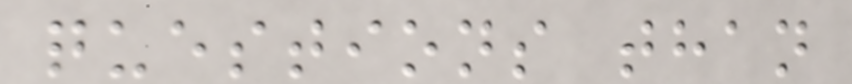questions than
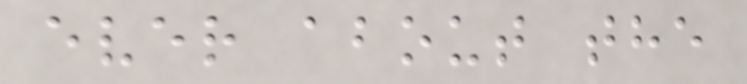ever about the
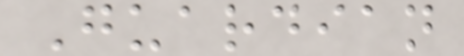Guardian
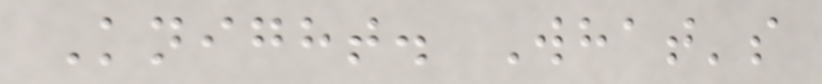Knight. What's
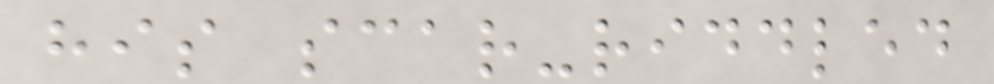his scar-riddled
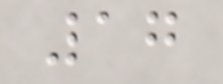17
